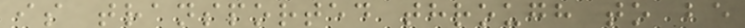is transported through to be
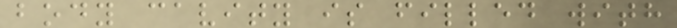body cavity is filled with
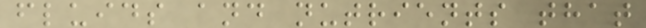fluids and nutrients that
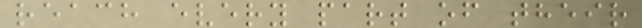reach every part of their
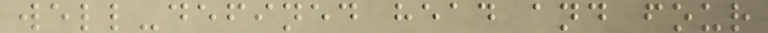well-defined head and four
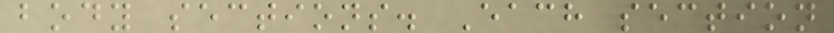body sections. Each section
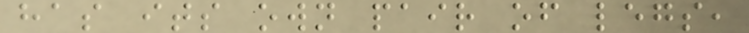has its own pair of legs,
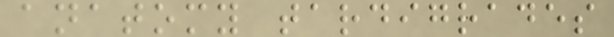anatomy tardigrades
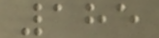185
